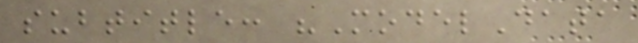subtitle: "ModelData
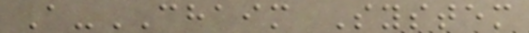A-CHAIM System
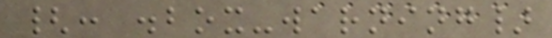{: .box-warning}
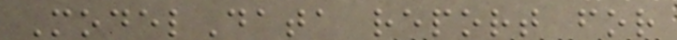ModelData report for
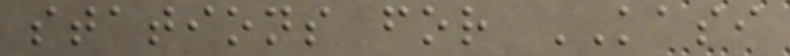stations for KASI
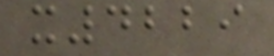x4229
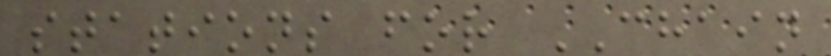stations for CHAIN
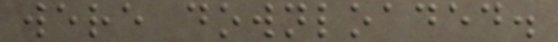were downloaded.
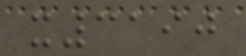x3190
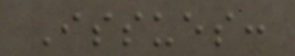Issues:
